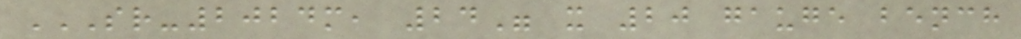SR-2024M, 24" X 20 GAUGE BENCH
